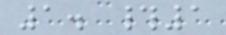1. #1
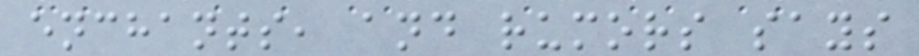enchants, and rumors says
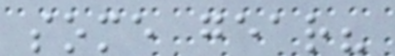some gear?
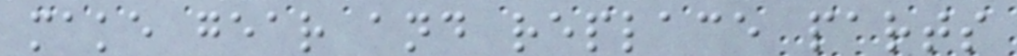make gear and replace parts
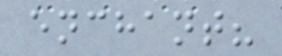enchant?
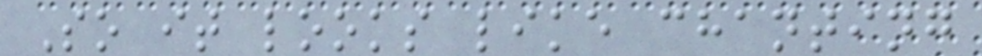So it looks like chanting
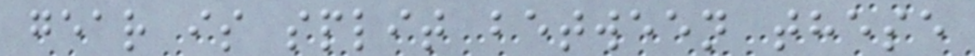gear is split between these
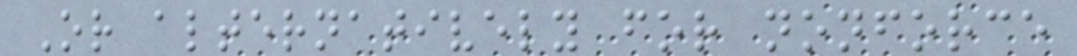Or alternatively for nonforce
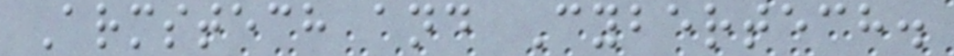Armstech and Cybertech.
